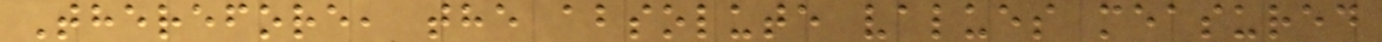Therefore, the absolute values measured
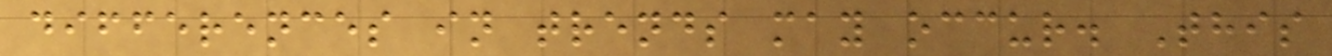differences in trends may occur. This
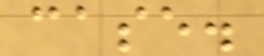case.
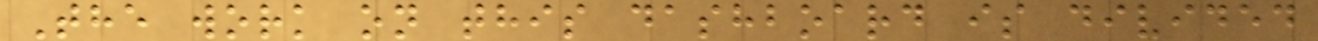The work on this dashboard is divided
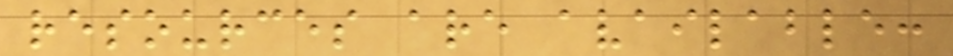resources are available:
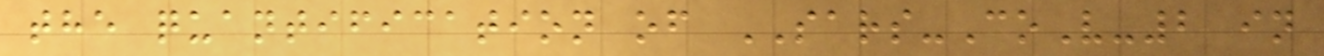the quantification of SARS-CoV-2 in
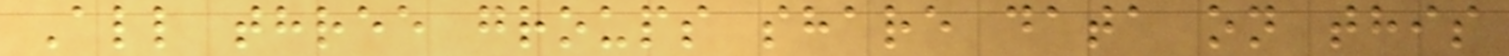All three groups share data on this
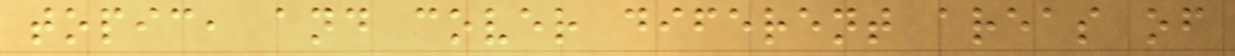topic, and cover diferent areas of
